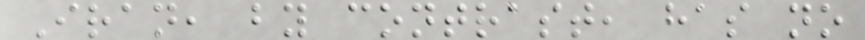Iran, by contrast, has no
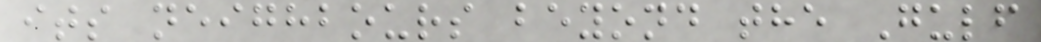its neighbours beyond the Gulf
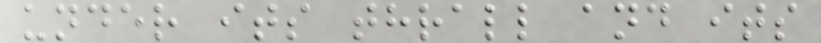under its thrall and its
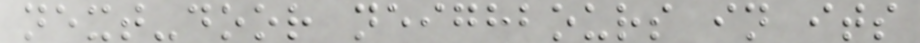next-door neighbours in its
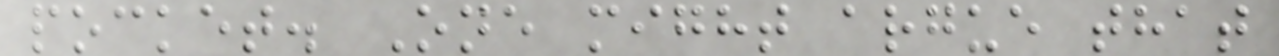pocket. One might argue that
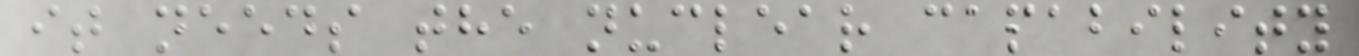it needs the nuclear capability
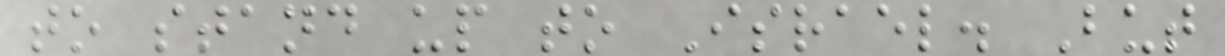to stand up to Israel. But
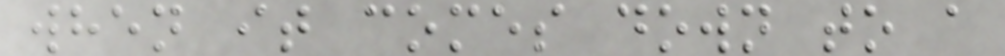when it comes down to a
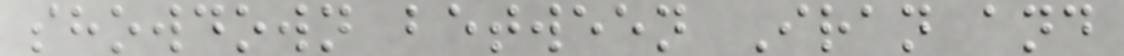showdown between Iran and
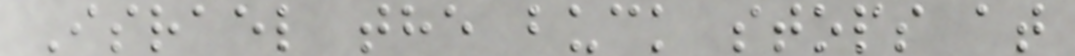Israel the buck stops at
